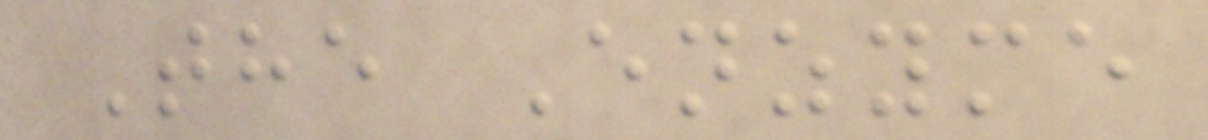The Enzyme
